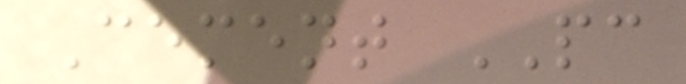Cement PC
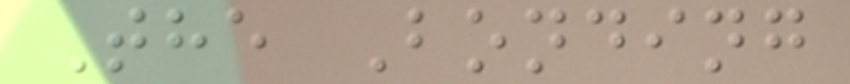The Bonding
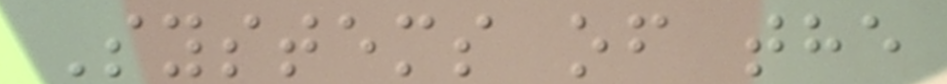Systems of the
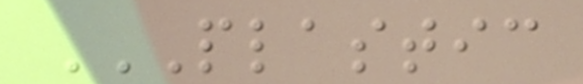PLASTIC
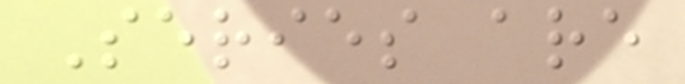Series are
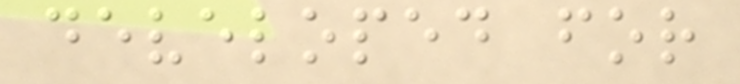developed for
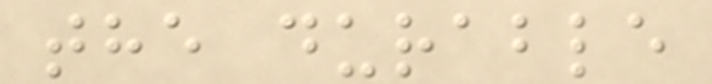the durable
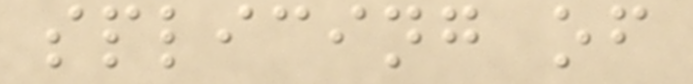splicing of
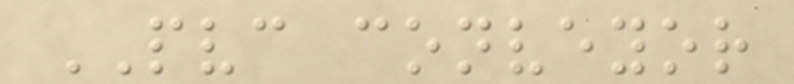PVC conveyor
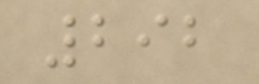292
